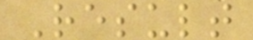Result
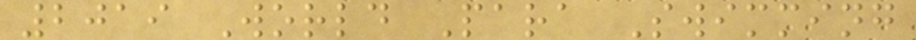2019 World Para Swimming
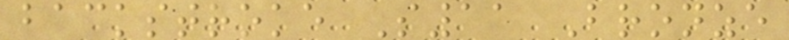backstroke S11 Bronze
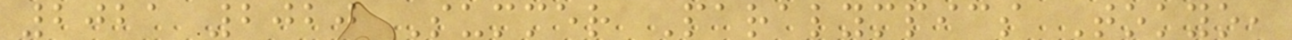2021 2020 Summer Paralympics Tokyo,
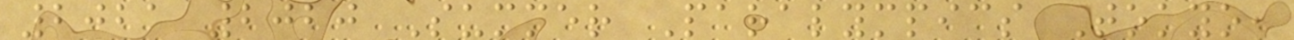2021 2020 Summer Paralympics Tokyo,
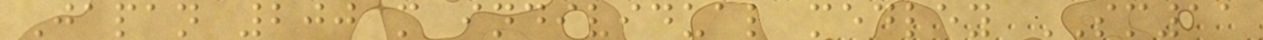Japan 200 m individual medley SM11
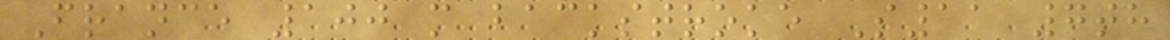France 100 m backstroke S11 7th
